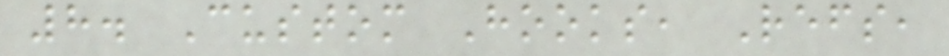8. Custom Hooks, Refs,
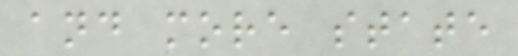and more state
